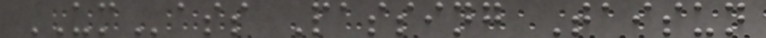UMass Passing Taisun
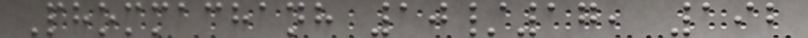Phommachanh 10/17, 192
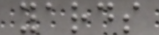yards
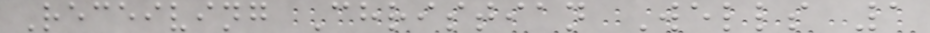Receiving Christian Wells 1
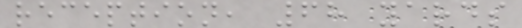reception, 68 yards
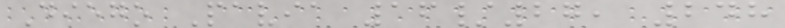Diego Pavia 16/27, 248
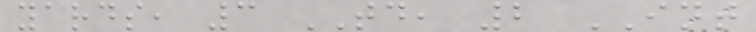yards, 3 TD, 2 INT
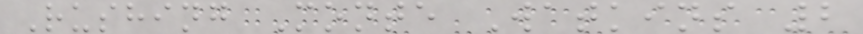Rushing Monte Watkins 2
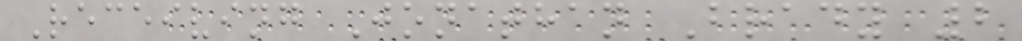Receiving Jonathan Brady 2
